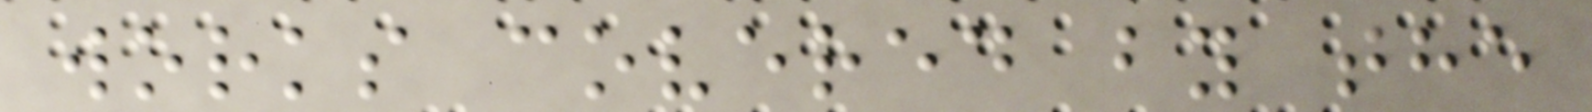works covered by the
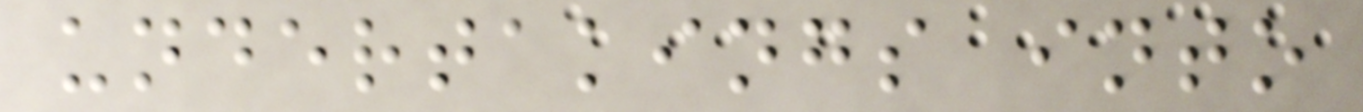undertakings into
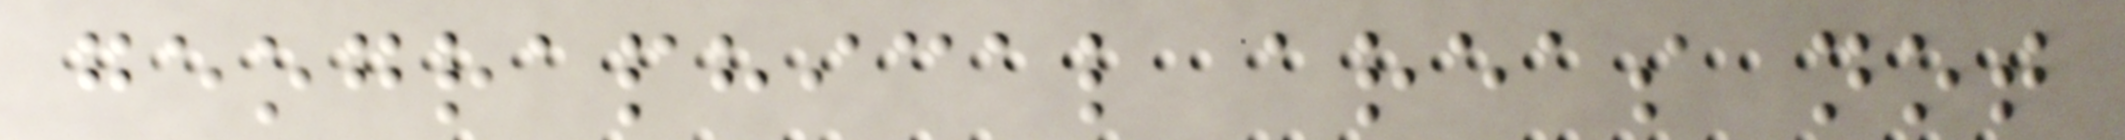geographical areas not
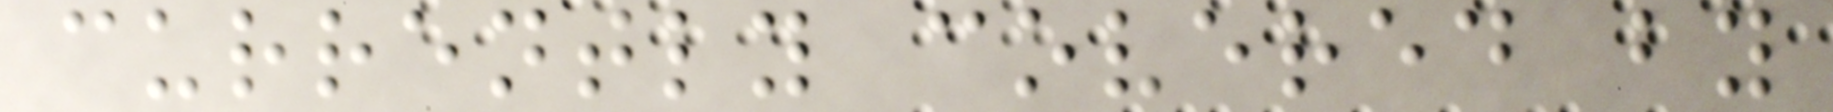currently covered by
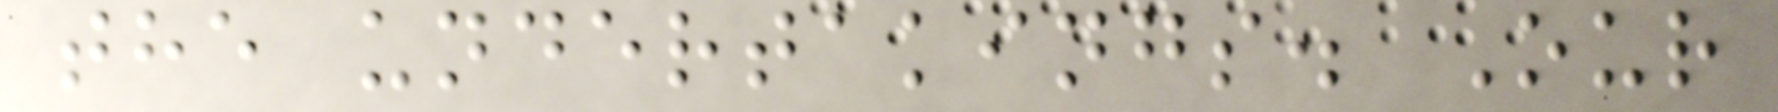the undertakings. Our
